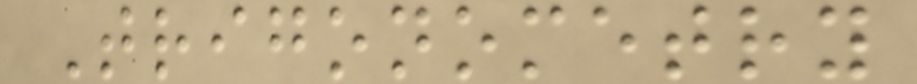Trigonometry
